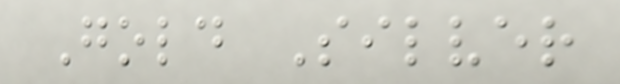Gold Silver
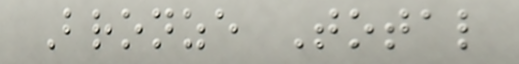Bronze Total
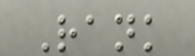Rank
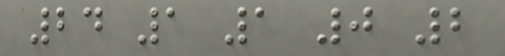24 1 1 0 2
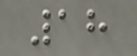18
